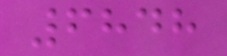6848
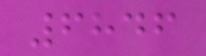6846
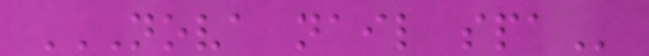NOVA NAIL SPA
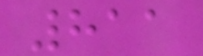811
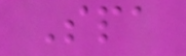Spa
